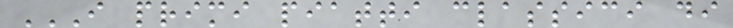I PRIMI PIATTI CLASSICI DI
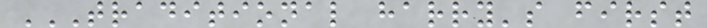TRADITIONAL HARRY'S FIRST
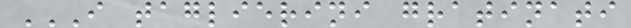I TAGLIERINI GRATINATI
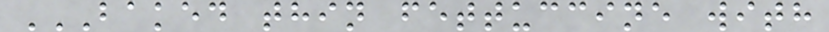BAKED THIN FETTUCCINE WITH
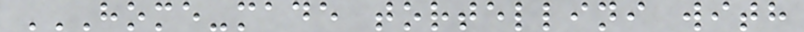HOME-MADE TORTELLINI WITH
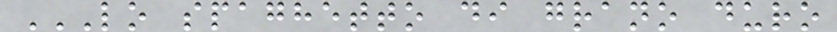LO SPAGHETTO DI GRANO DURO
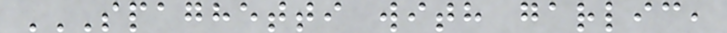SPAGHETTI WITH GARLIC,
